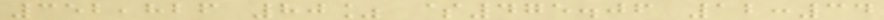352,826 80% $475.06 12:34
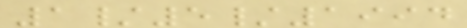1/5/1994
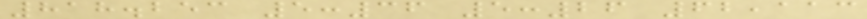818.253 5:36 5:26 62,113
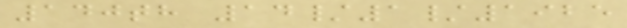140th 14/1/1925
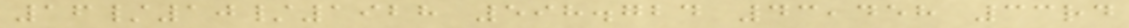16/10/1928 598.724 43,458 33rd
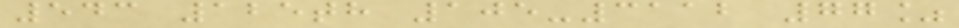543 125th 105-3112 77%
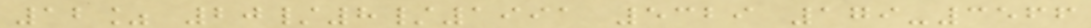12% 20/8/1991 5329 179-3566
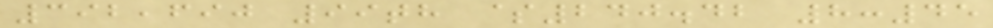392,690 99th $240.42 8:45
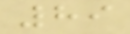89
